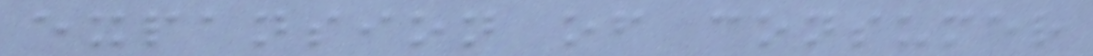expansion of consumer
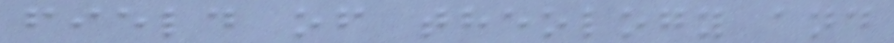field of theology and
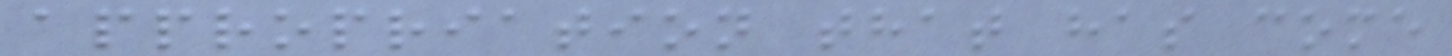appropriation that has come
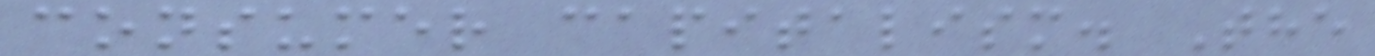consumer capitalism. The
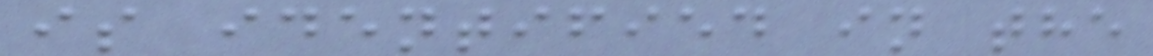is identified in the
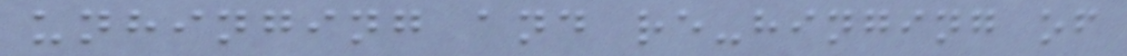unhinging and re-hinging of
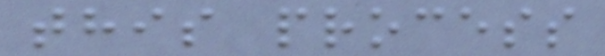this process
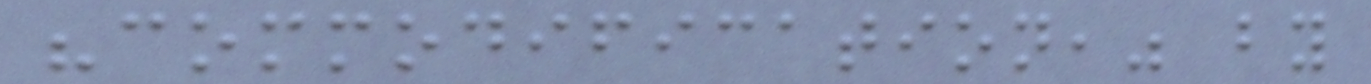"commodification," by
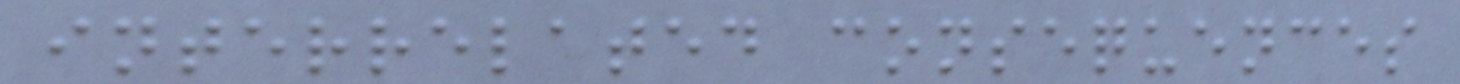interrelated consequences
